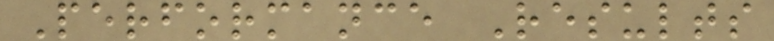Performance Results
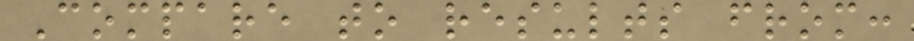Compare to results from:
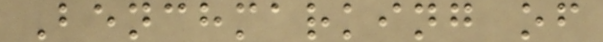Benchmarking of
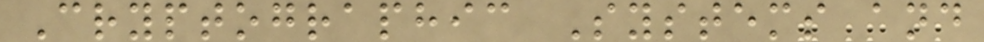Cryptographic Systems and
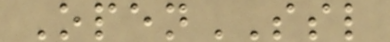OpenSSL
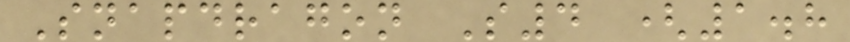Snapdragon S4 (1.8
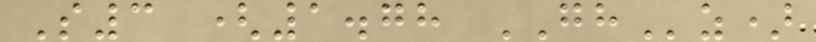S3 (1.78 GHz)
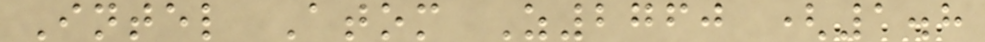Intel Atom Z2760 (1.8
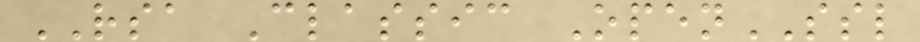RSA Classic OpenSSL
